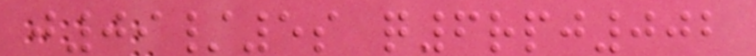j09/5s q6rpj002
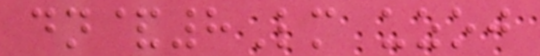dn&8Lm uzoj
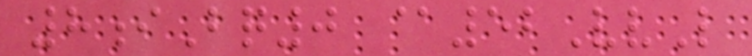8iBq0 @52VvL
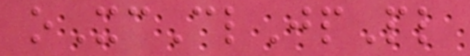oXcClJpPl
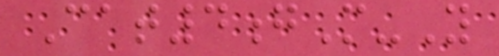Cat4gM-Y
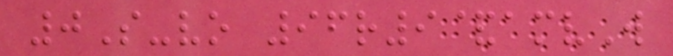0S-vo 96r9&amvW
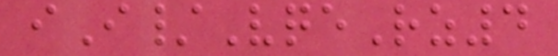iI/VqeRz4
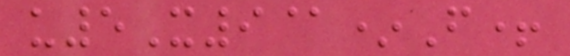u5X9@*F+
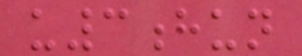u3hun
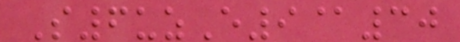S6uzE9@30
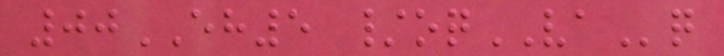00EH5 /oqVAq
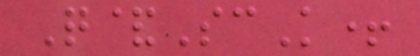Q&ScK+
